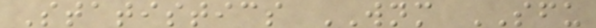Statistics WNM SFU
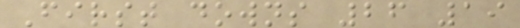First downs 26 19
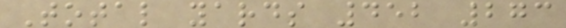Total yards 452 273
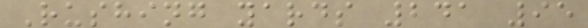Rushing yards 241 95
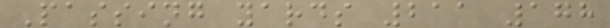Passing yards 211 178
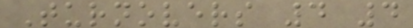Turnovers 4 4
